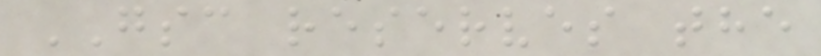GSC reserves the
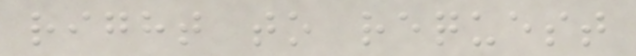right to request
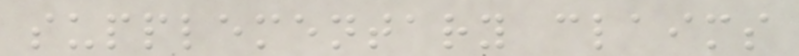supplementary claims
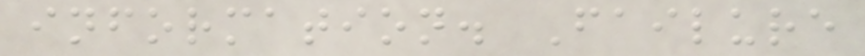information. Failure
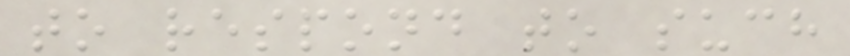to respond to such
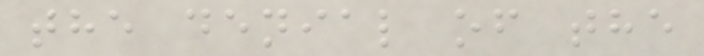the denial of the
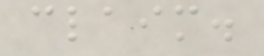claim.
